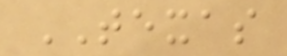TEXAS
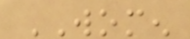WOMEN
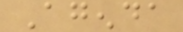Agenda
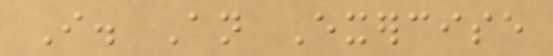I. An Exercise
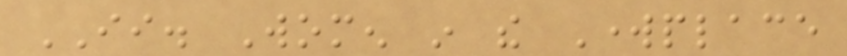II. Women in the Workplace
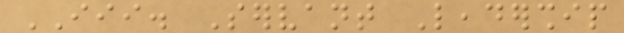III. Servant Leadership
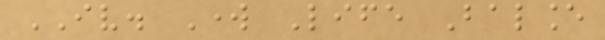IV. Work Life Balance
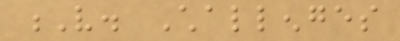V. Challenges
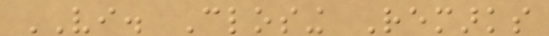VI. Closing Remarks
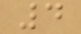4
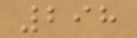298
